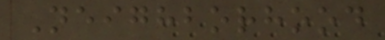Neighborhood
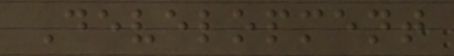Development
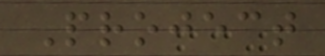Project
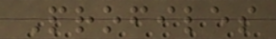Profiles
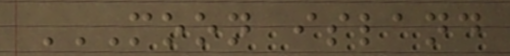MOON ISLAND
